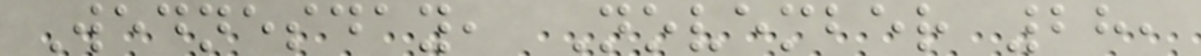Wednesday, November 28,
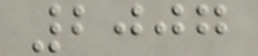2007
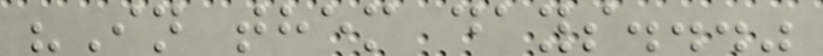"In them days..."
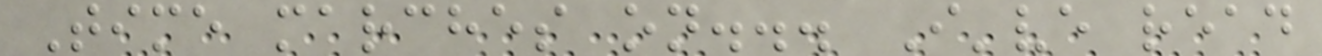Time marches on... I've read
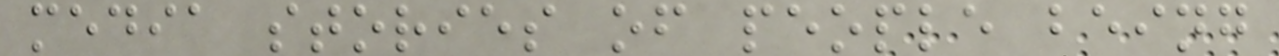media stories of people being
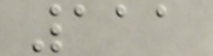111
